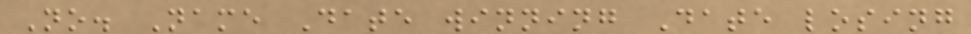No. Name Date winning Date losing
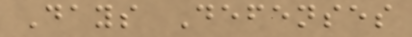Days Defenses
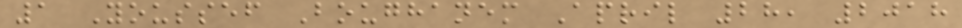1 Youssef Boughanem April 28, 2018
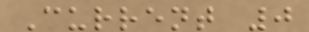Current 0
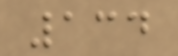134
